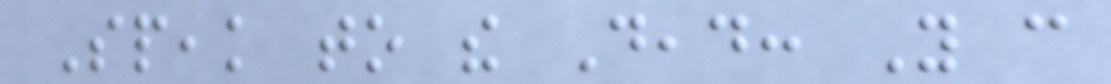Speak to the Dead: You can
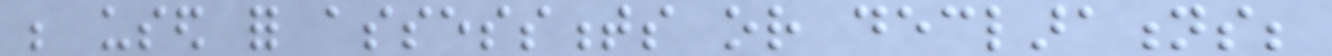be used for assessments or declarations;
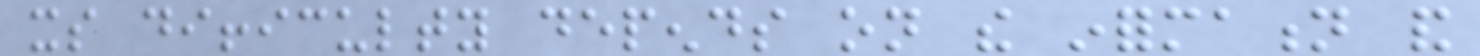its difficulty depends on the information and
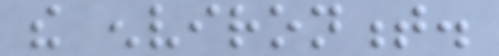the environment.
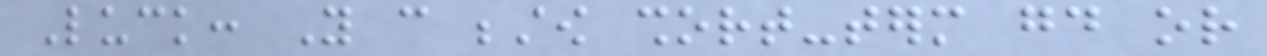Luck: You can bestow short-term good or
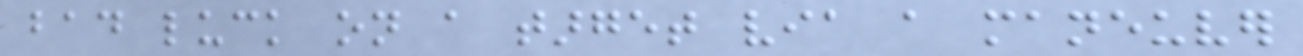bad luck on a target via a maneuver
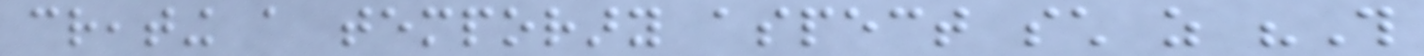creating a temporary aspect such as "This
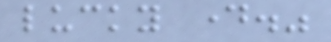lucky day."
